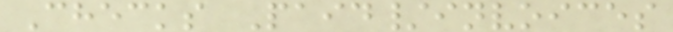Checks Paid/invoices
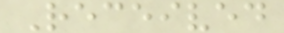Received
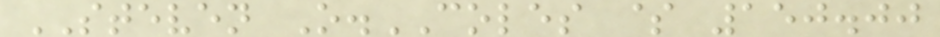STEVEN O.COLES $ 150.00
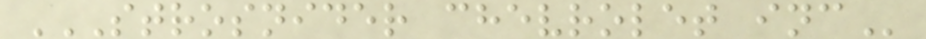STROSNIDER CHEVROLET INC
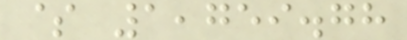$ 1,759.78
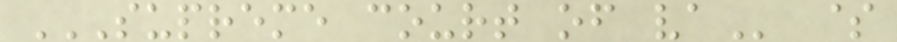SUPREME COURT OF VA $
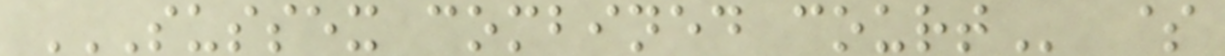SUSSEX COMBINED COURT $
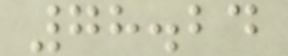78.24
